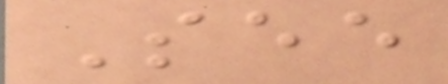See
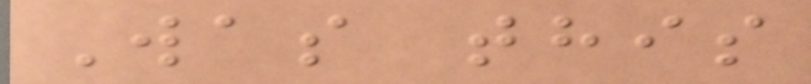Was this
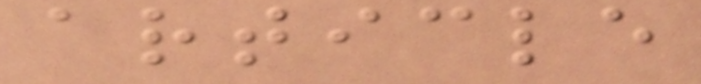article
